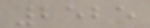2525
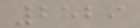2529
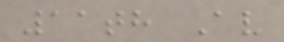11th Av
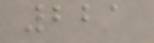221
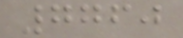7760
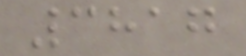3817
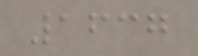1637
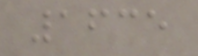1635
